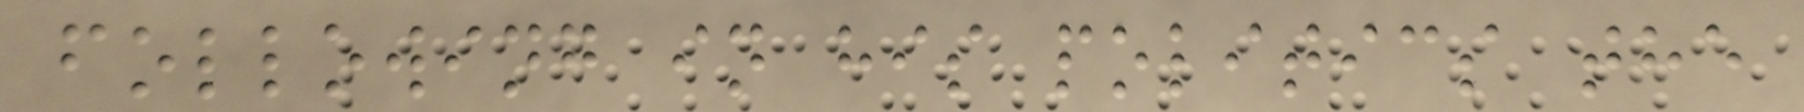following in his politics the
